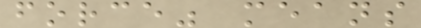force" means
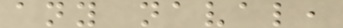any naval,
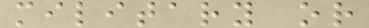military or
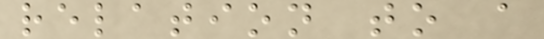relation to a
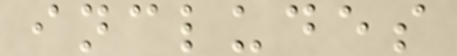includes
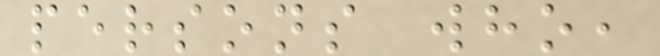persons who,
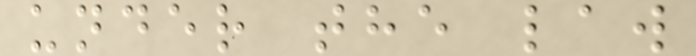under the law
